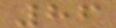86
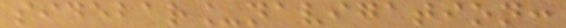sidebar_navigation:
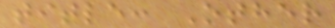title: Other
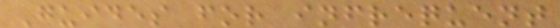Guides for infrequent
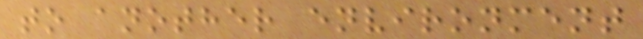to another environment
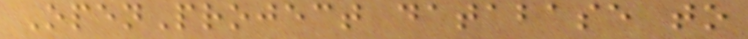OpenProject database to
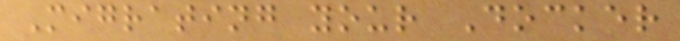Migrating your Docker
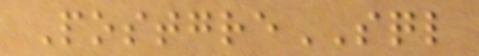PostgreSQL
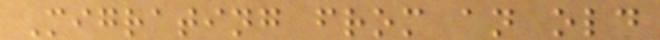Migrating from an old
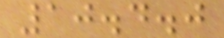10.4.0
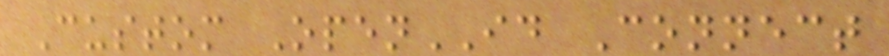Custom OpenID Connect
